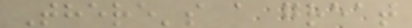There's a great
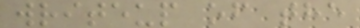writeup of the
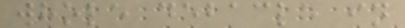whole debacle in
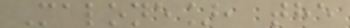Malone], the
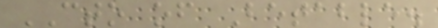CTO of Betable.
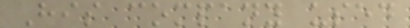His company used
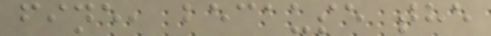fine, because the
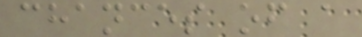chances of a
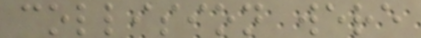collision were
